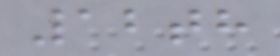12th
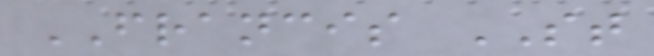FRANCIS ST
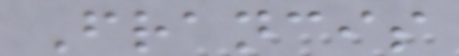Francis
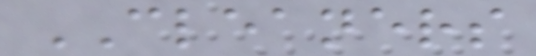CLEANERS
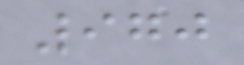970
